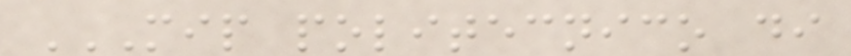MIP POLITECNICO DI
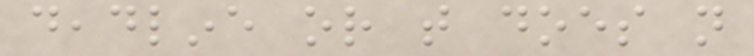deadline or that does not
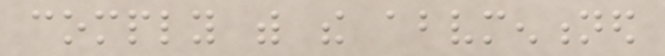comply with the abovementioned
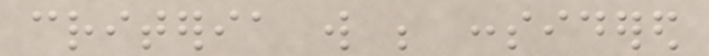criteria will be considered
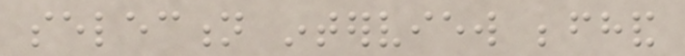selection interview beforehand
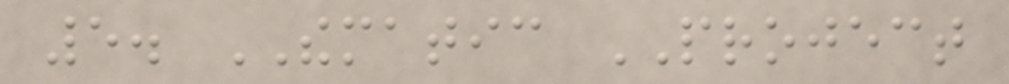5. THEMATIC PROJECT
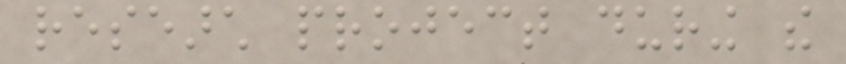research project during the
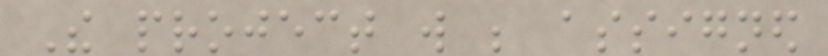The project will be assigned
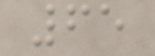65
